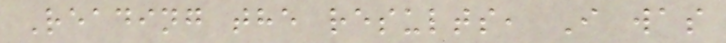Reading the results, I was
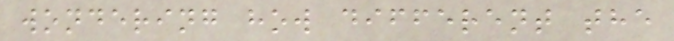wondering how different the
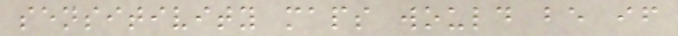sensitivity maps would be if
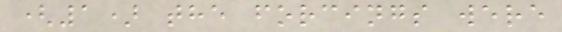(1) the forcings were
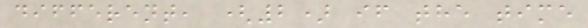different, (2) if the time
